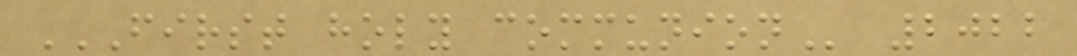FIRST HOLY COMMUNION 2022
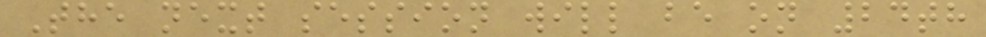The next session will be on 24th
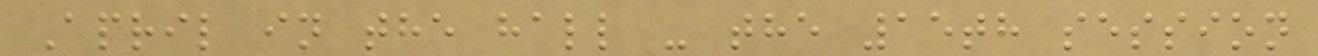April in the hall - the 15th session
